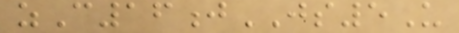zC16jJS5U
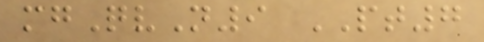mgQvN9 PT7
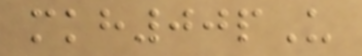mkh00pU
